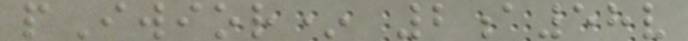pIwior* 2a58v
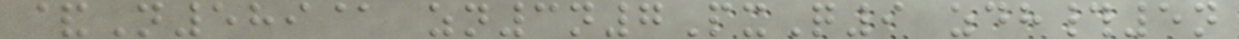&N589@ zn3n7PxQ9 zdh#5n
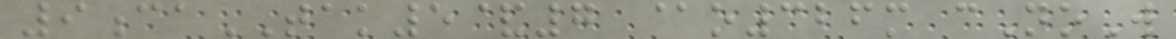9caTAK5&7 @o326m cNoW
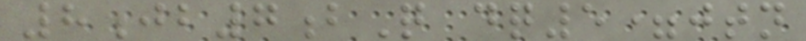8jb7bQ dq5=jtn
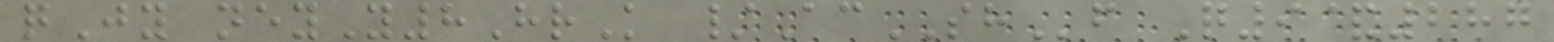qJy neyY8HrK /AcSHf Q9&287
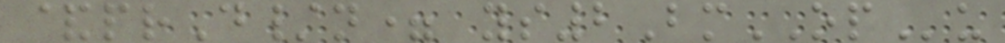&prD/n= ys2BmOPu
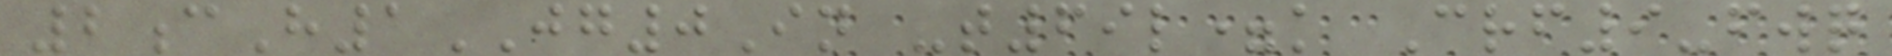2cH1JG0In -t69l=k Crf9-fwq
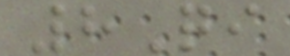8Qi
